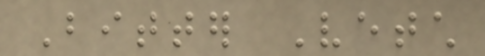Bitter Vetch
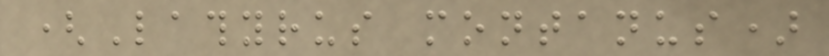(Lathyrus montanus)
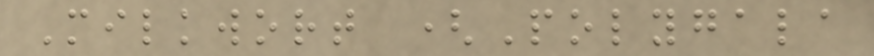Milkwort (Polygala
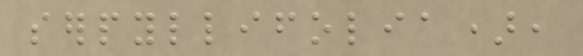serpyllifolia),
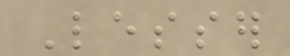Lesser
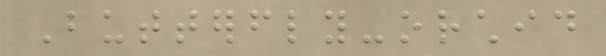Butterfly-orchid
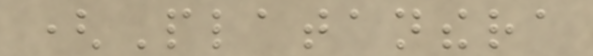(Platanthera
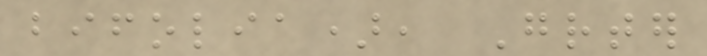bifolia), Greater
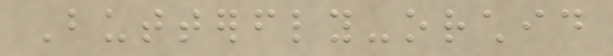Butterfly-orchid
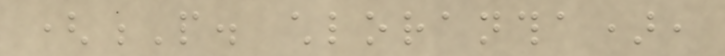(P. chlorantha),
